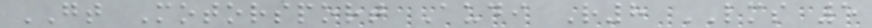GT Motorsport Audi R8 LMS 5
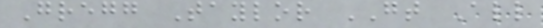Gregg Taylor GT All
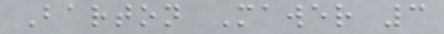Barton Mawer 3
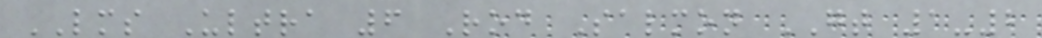LMS Ultra 6 Rod Salmon GT 1-2
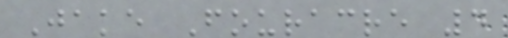Jake Fouracre 4
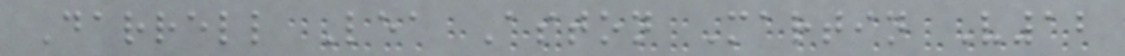Darrell Lea Aston Martin V12
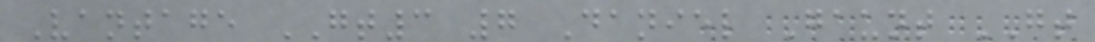Vantage GT3 7 Daniel Gaunt GT
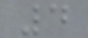4
